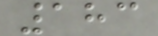183
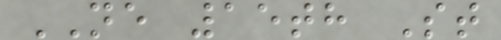NE 15th St
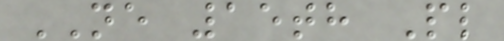NE 15th Pl
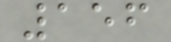156
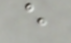e
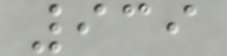939
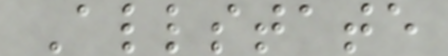Allstate
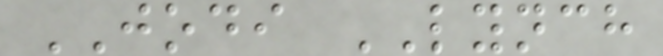JODI LYNCH
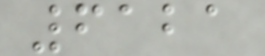6121
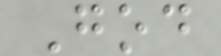God
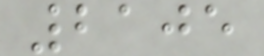2105
